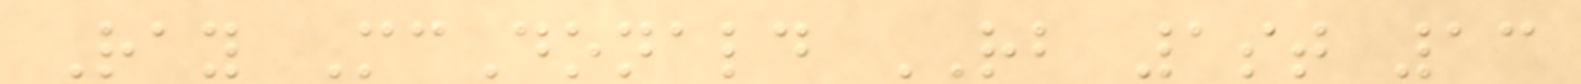Ray McDonald RB 1st 13
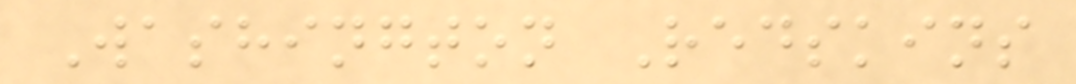Washington Redskins
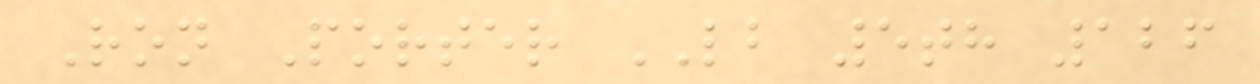Ron Porter LB 5th 126
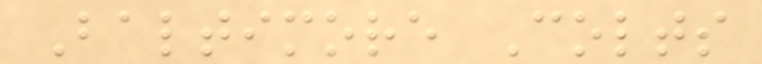Baltimore Colts
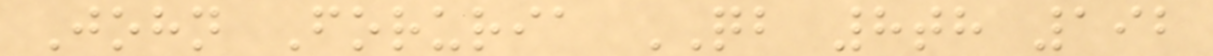John Foruria QB 8th 192
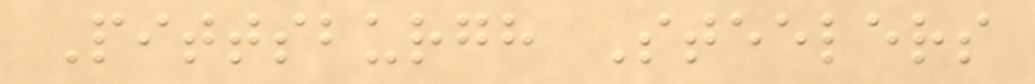Pittsburgh Steelers
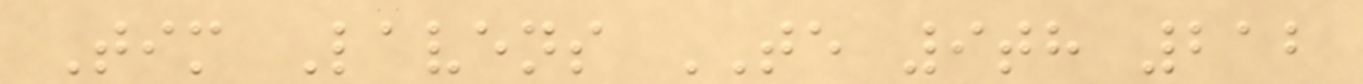Tim Lavens TE 9th 212
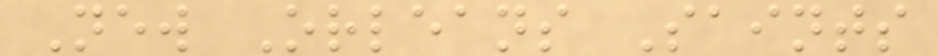New Orleans Saints
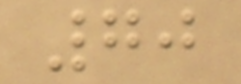70
